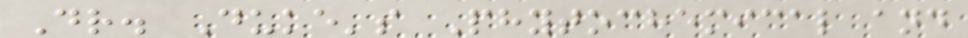Dr. Duke's Phytochemical and
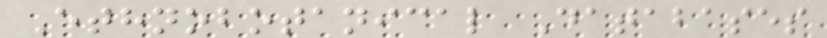Ethnobotanical Databases
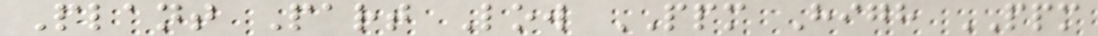Plant Part Low PPM High PPM
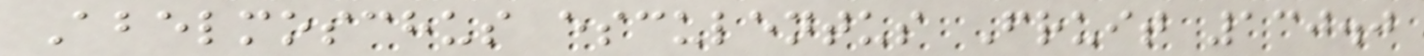Abelmoschus esculentus Fruit 130.0
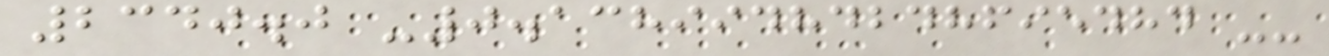2340.0 -0.13899484248695484 --
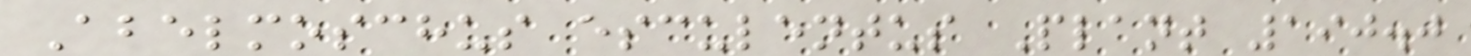Abelmoschus esculentus Plant 190.0
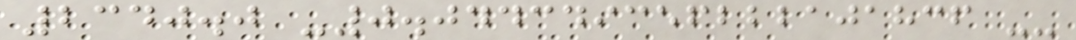2340.0 -0.044349356222101836 --
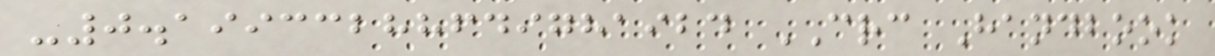-0.19933288649781924 CRC Handbook
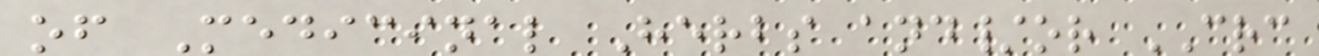of Medicinal Herbs and/or CRC
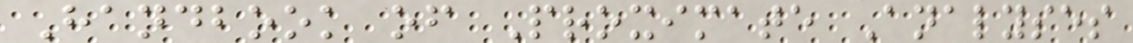Handbook of Proximate Analyses
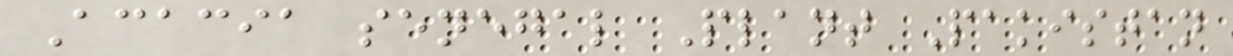Acacia senegal Plant Pakistan
